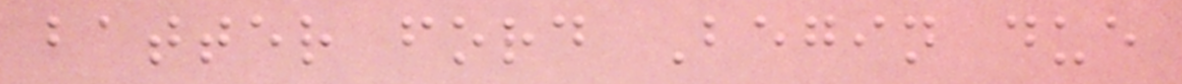batter ford Begin due
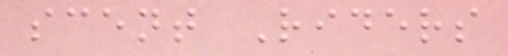scent Riders
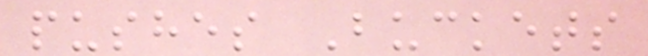pushes Buckets
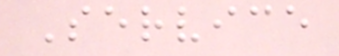Service
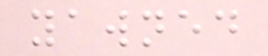yawned
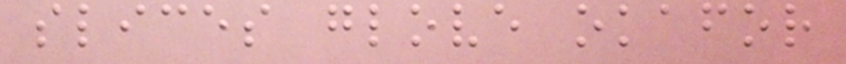slices glove okafor
